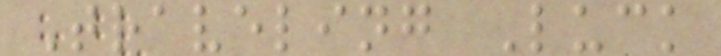Traveling Luck
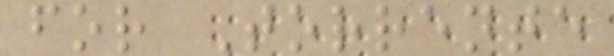for Torrente
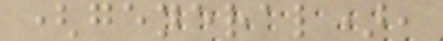(general),
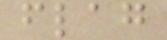flag
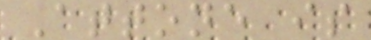Attone is
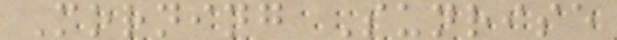Morning Sunrise
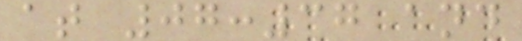at 07:37 and
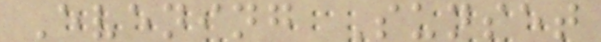Evening Sunset
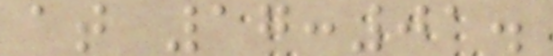at 17:01.
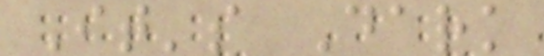It's Dark
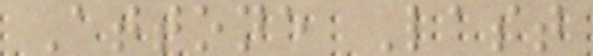Attone Last
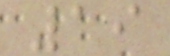19
